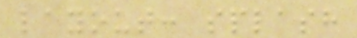layout: splash
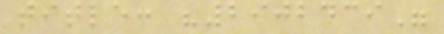title: "2902439"
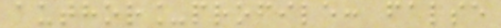author_profile: false
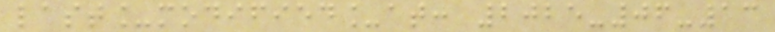last_modified_at: 2025-06-13
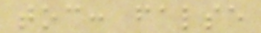toc: false
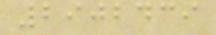2902439
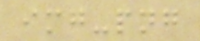img-png
